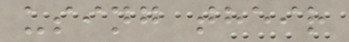using their
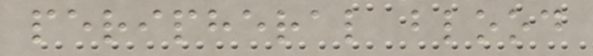peripheral blood
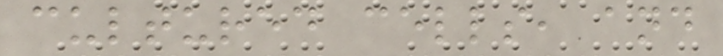cultured cells, and
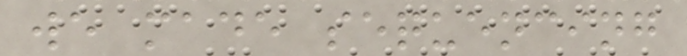we made sequencing
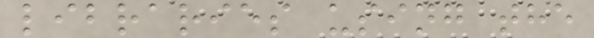libraries using the
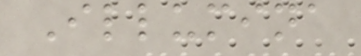Illumina
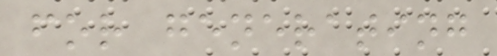for generating
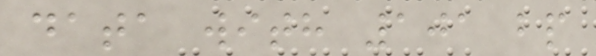data with 101 bp
